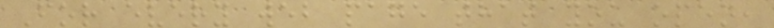For every web page that you open,
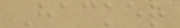Hacker
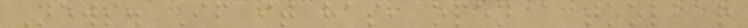News. If it has, open a toolbar
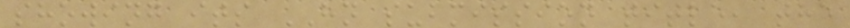showing its HN submission title, the
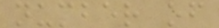number of
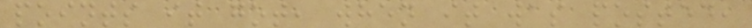points it got, when it was posted,
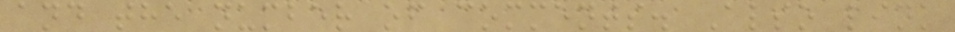and the number of comments. Also link
